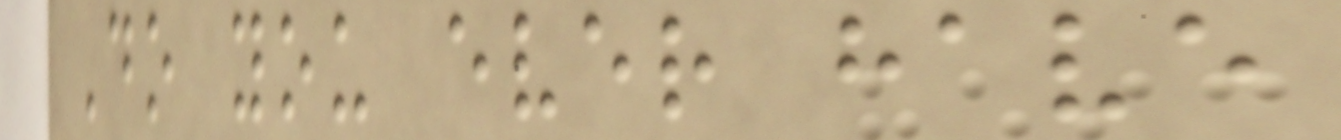Do you ever have
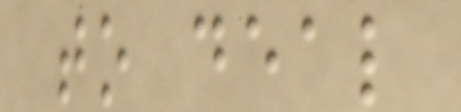to deal
